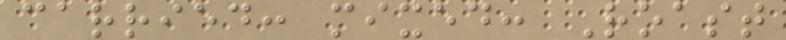carried: mixed: Roast
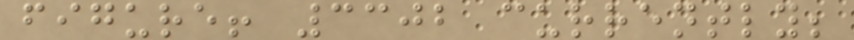figure! 3302 currently;
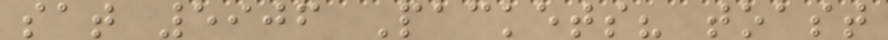sat 5906 Packets? toast
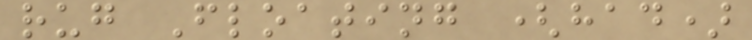rug Floating (had)
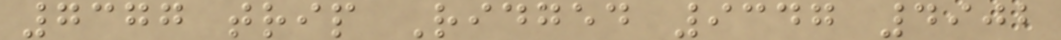7377 trip Ridged 9347 4902
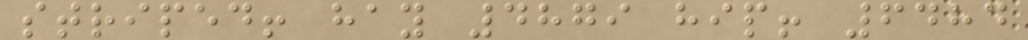striped! hay 4879 hip! 6484
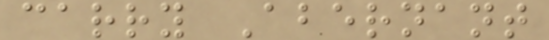carry Abernant
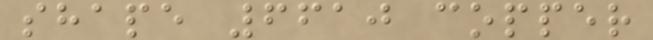shape 6610 copper
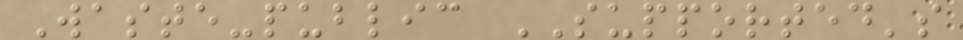Waste-public SUPPORTED's
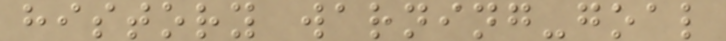history warning-goal
